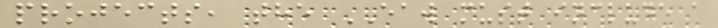projects, the EAW must include a
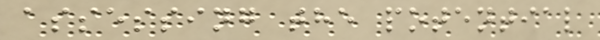assessing the potential
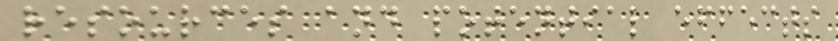resources and potential effects
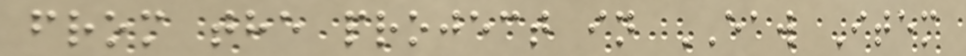from the project in EAW Item
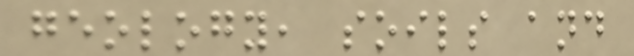geology, soils and
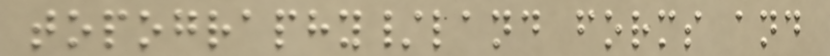topography/land forms and
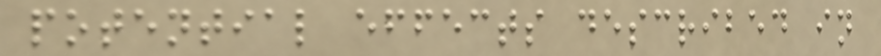potential effects described in
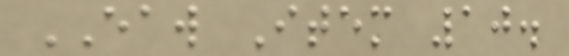EAW Item 10.
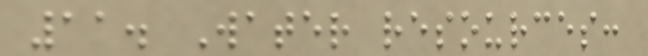11. Water resources:
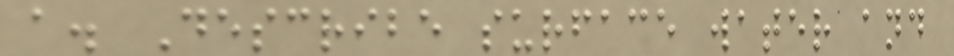a. Describe surface water and
